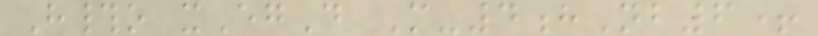H#o xEgD M-4hNb6+
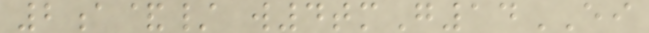2a&/ w4tmG14EI
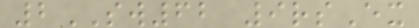2SW62 9rsEx
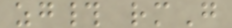zg# rmG
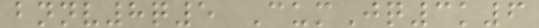bnnv8q5 CumJq3k6
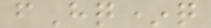fHq*q
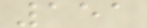151
